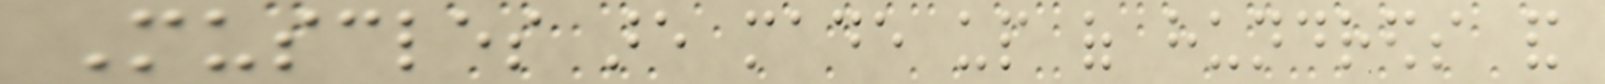Muscles are made up of hundreds and
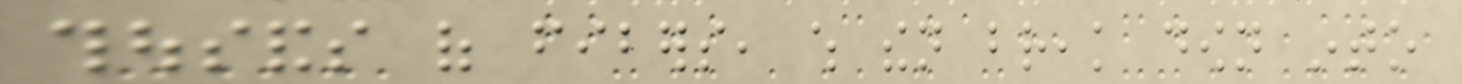thousands of fibers, which then break down into
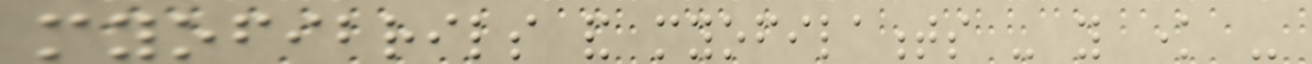myofibrils and myofilaments - you know -
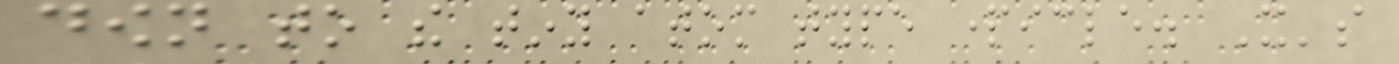down to the tiny atom type particle. It's
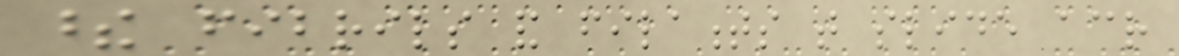these fibrils and filaments that slide across
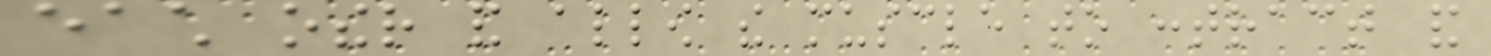each other and allow the muscle to contract and
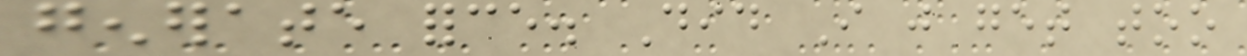generate force. Did I just get too
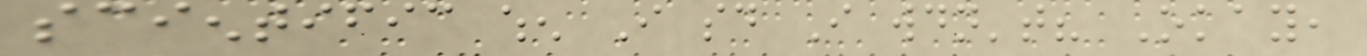scientific when I said I wouldn't? Okay,
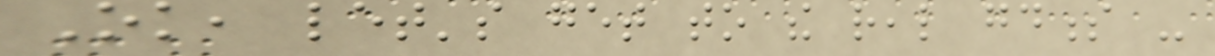Ok, let's get to the real goodness -
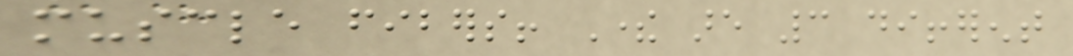muscle fibers! There are 3 different
